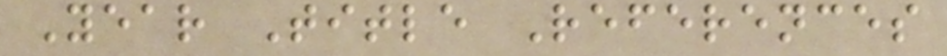Year Title References
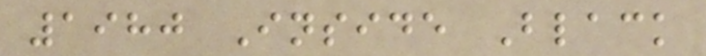1980 Inside Black
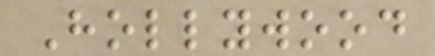Hollywood
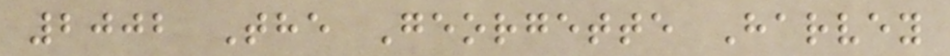2002 The Georgette Harvey
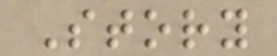Story
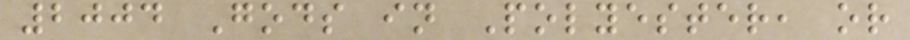2004 Gods in Polyester, or
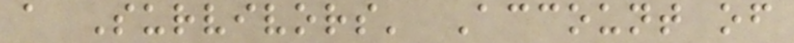a Survivors' Account of
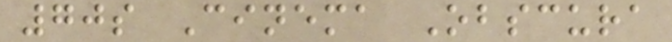70s Cinema Obscura
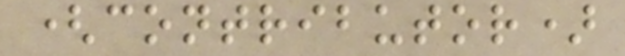(contributor)
